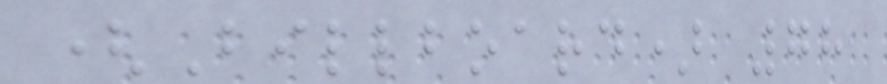(Billboard) 78
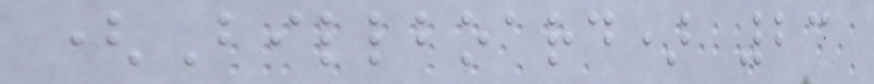(Billboard) 23
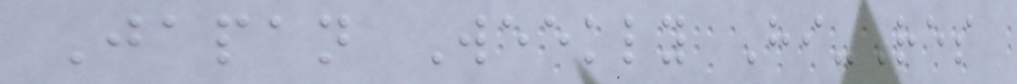Japan Weekly Hi-Res
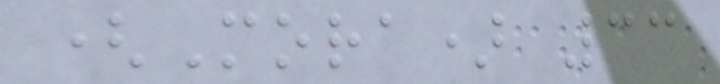(Mora) 33
